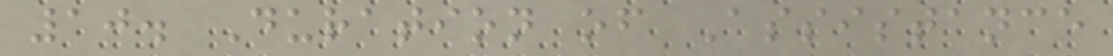10. Duration of Assistance
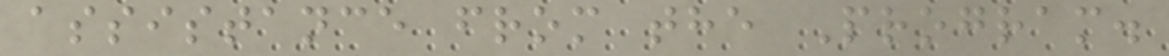assistance from the Program.
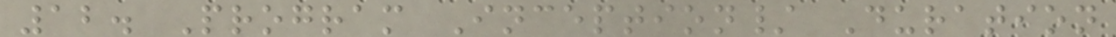12. Program Inception/ Duration
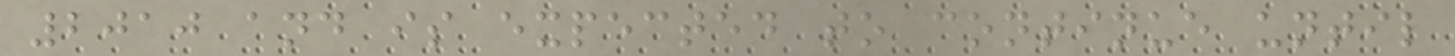2010 and is expected to continue until
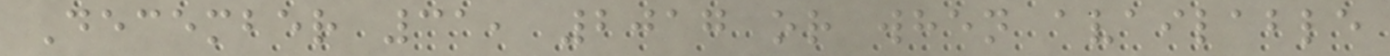December 31, 2017 or when available
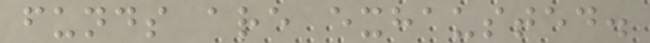funds are exhausted.
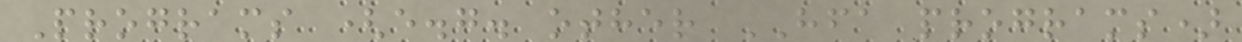Programs (e.g. other HFA programs)
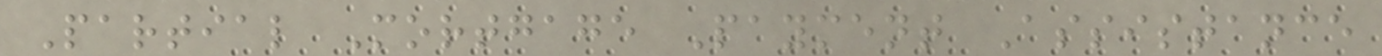Partial Mortgage Payment Assistance
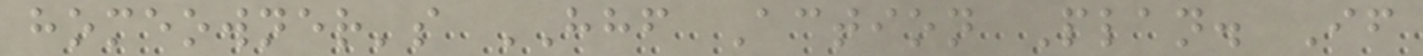homeowner's HHF Action Plan. If
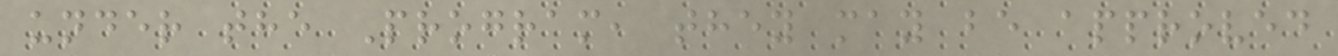under the Program, they may be approved
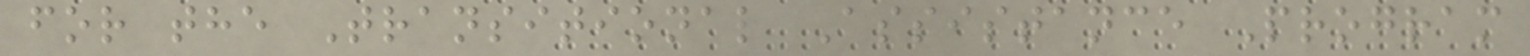for the Transitional Assistance Program
